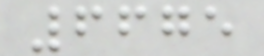6675
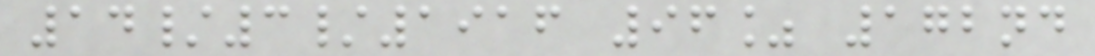14/3/1916 96% 172nd
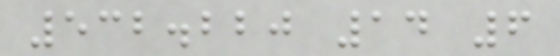532.220 14 6
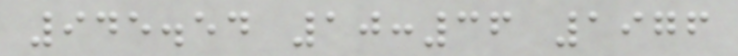945.54 10:36 1976
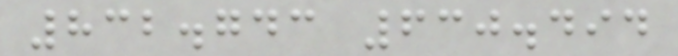832.743 630.494
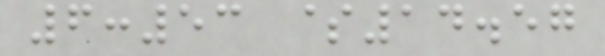6:53 $14.57
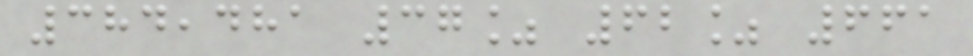384,481 37% 62% 661
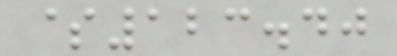$123.40
